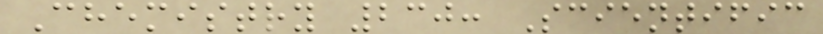Chemistry 230: Scientific
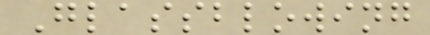Glassblowing
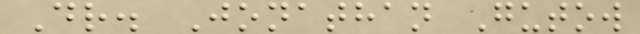Dr. Jonathan Gutow
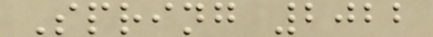Spring 2022
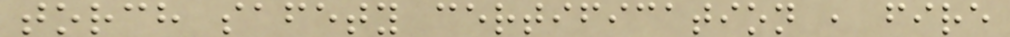torch safety certification , fire
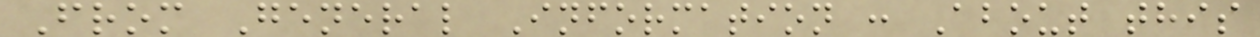From General Information : About this
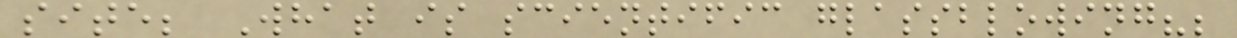site; What is scientific glassblowing?;
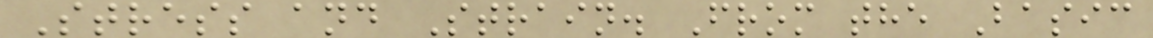Stress and Strain. From the Basic
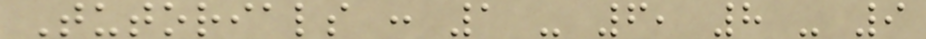Tutorials : 1 - 6, 8 - 9
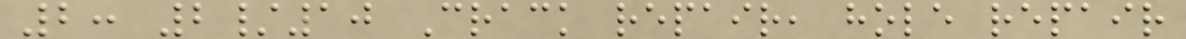2: 2/10 Crack repair, hole repair
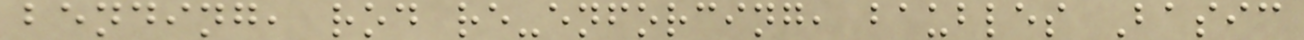bending, rod re-enforcing, baubles Basic
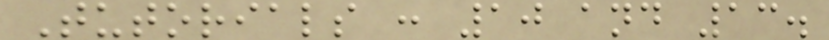Tutorials : 10 and 13.
